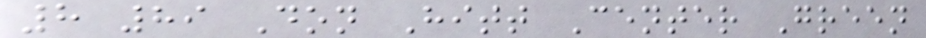8 89 Don Hitt Center Green
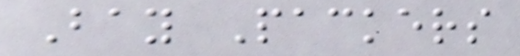Bay Packers
